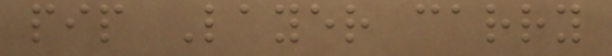pip Layer carry
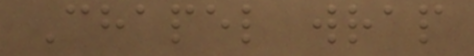Chapel wrap
